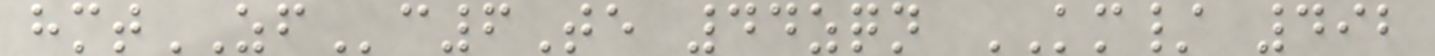hmtZFc6Te 44zqn KM/ 492
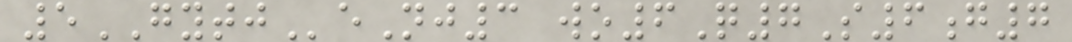5GYTJeNj3 wo6Q7S6g7
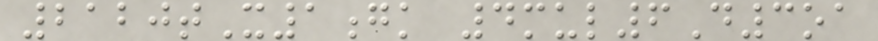2120tX1gk 4mul6D3oa
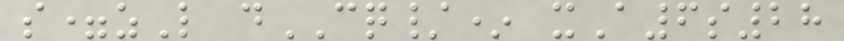s=zL dCQ/* xA6s28
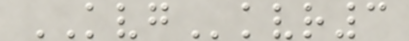KVGkvr3
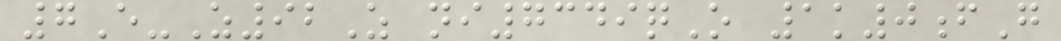7E-Z92Z ni7349qO 1k0fG
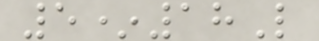5*18L
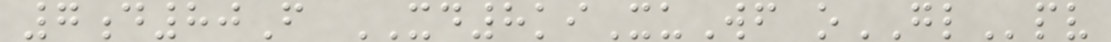7d80F XD8kiXuWf oGLpv
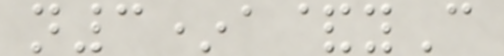n3*a&yC
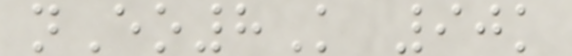nEo8K 90k
